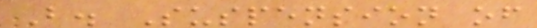B. Suspension of
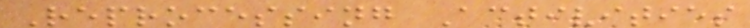Reprocessing Activities
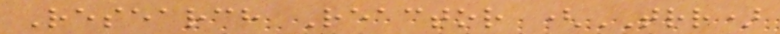Research Reactor (TRR)
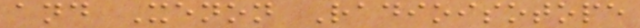and Xenon Radioisotope
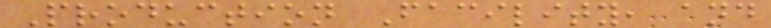Production Facility, and
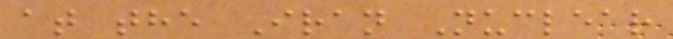at the Iran Nuclear
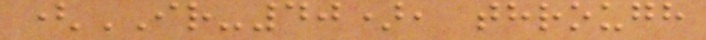(IR-40), through
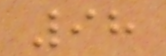98
